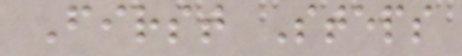First Steps
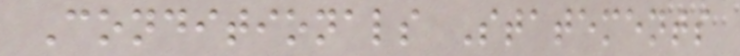Conditionals Statements
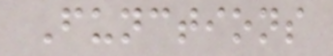Functions
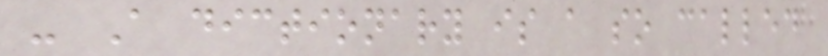- A dictionary is a so called
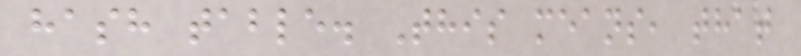hash table. This means, that
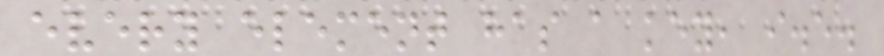every element has a key, i.e.
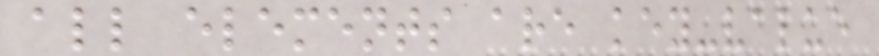all elements are key-value
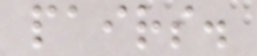pairs.
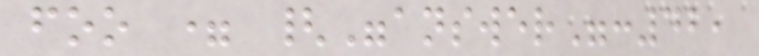foo = {"answer":42,
